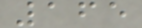165
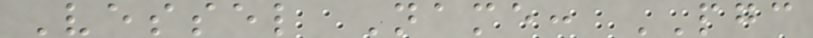Vessel Name: PGC
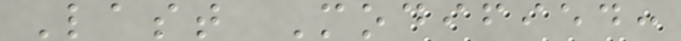Last Modified:
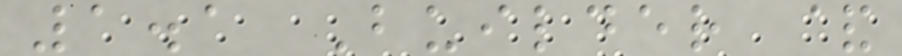1.1 Builder &
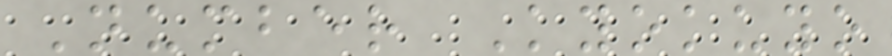Number Kyokuyo
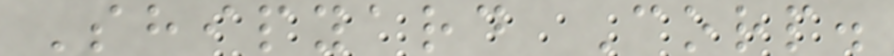Shipyard Corp.
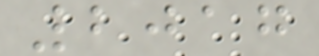2017
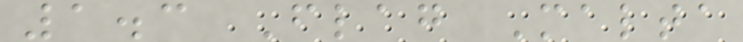1.3 Flag Malta
